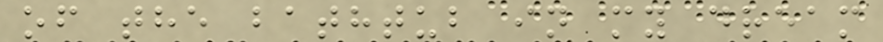of the bathtub in my dream
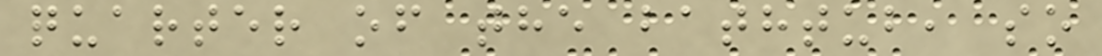quarter of the bathtub, so
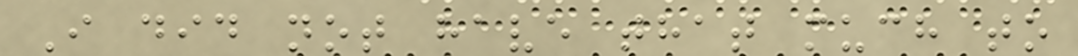I did not have that much to
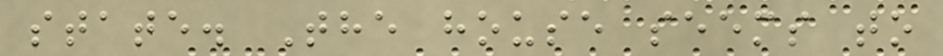state. The house seems to
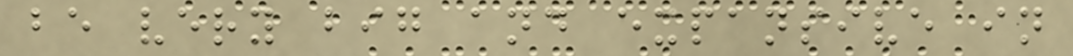be very big and expansive in
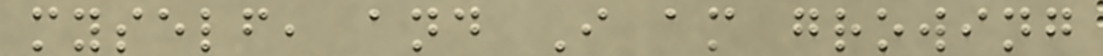myself, and I am growing
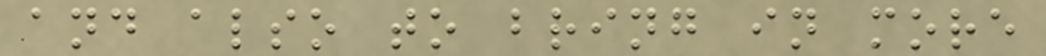and also to bring in more
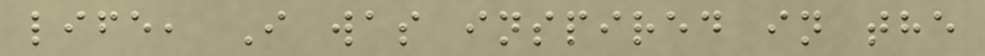life, I was inspired in the
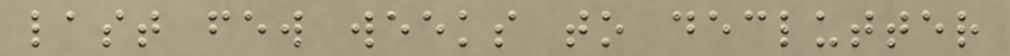last few weeks to declutter
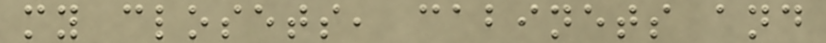my closets, cabinets and
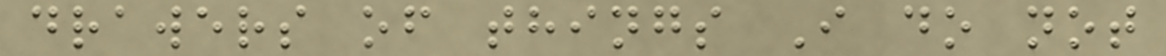drawers of things I do not
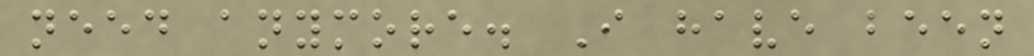need anymore. I have been
